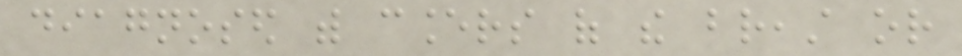diagnosed with cancers of the breast or
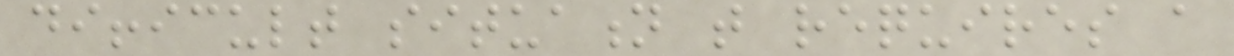difficult situation that requires a
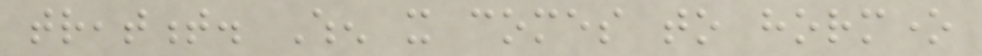treatment. When it comes to hormone
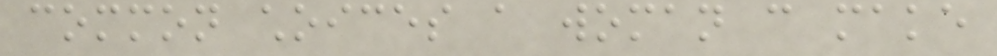common choices a woman can make
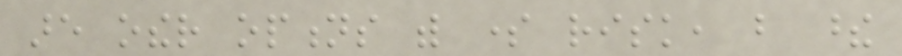are other options with some risk, but these
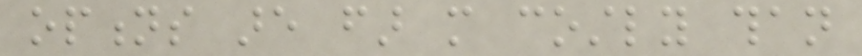options are far more costly than
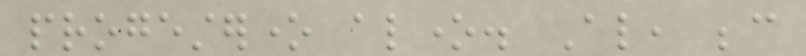progesterone alone. Also, because
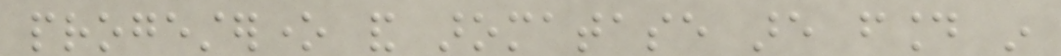progesterone and aromatase are found in
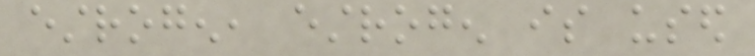estrogen, estrogen is used
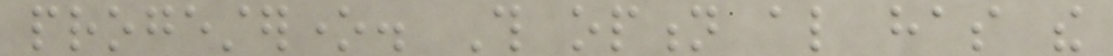progesterone. This option also has the
